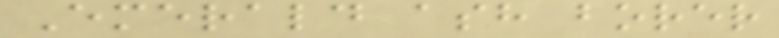Emerald ash borer
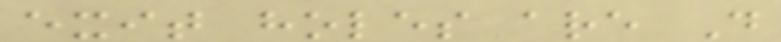exit holes are D
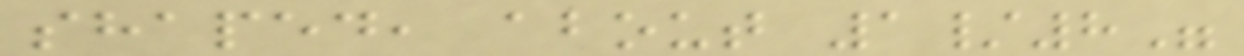shaped, about 1/8"
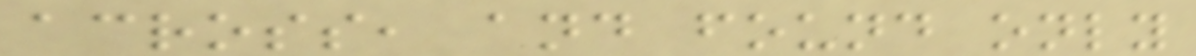across, and found only
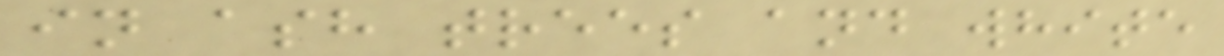in ash trees and white
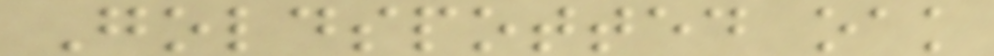Goldspotted oak
